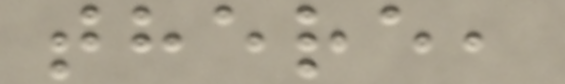there,
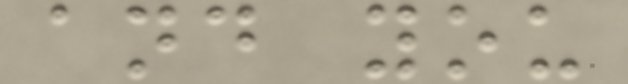and you
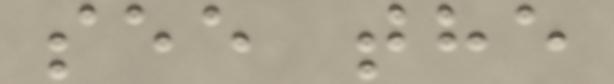see the
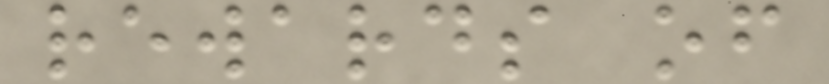rewards of
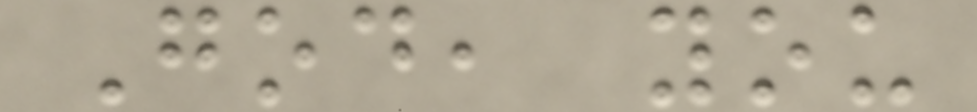God, you
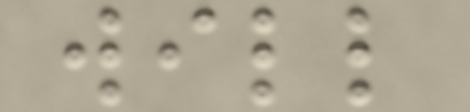will
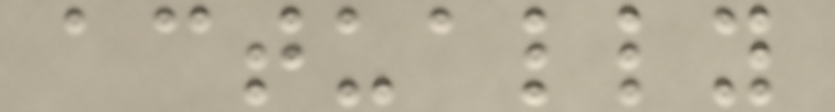actually
